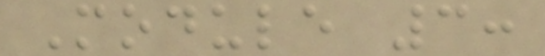Module 3:
